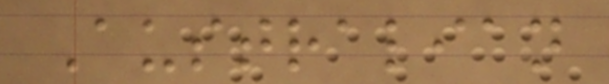Australian
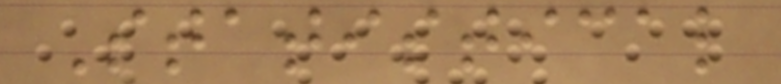Statistical
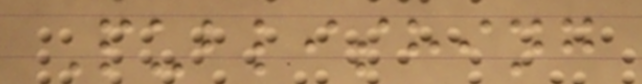Publishing
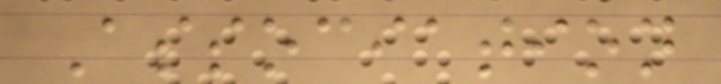Association
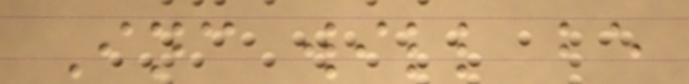Inc will be
